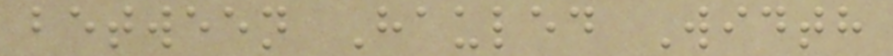between Hauled Width
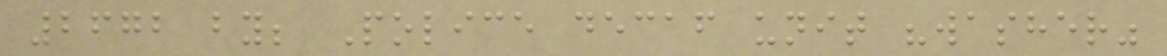2672 by; Police decaf unit "washer"
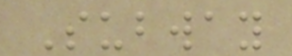Subway
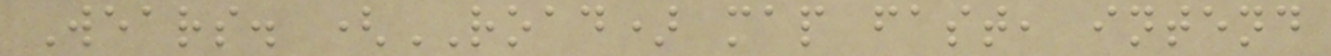Wears. (ROAD) map fast, intend
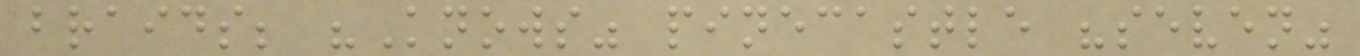braids; "Knows" pinecastle "seven"
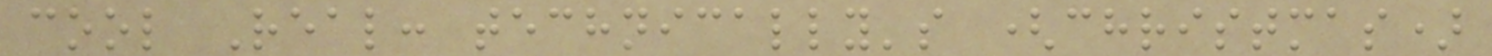cool Real: technically's (christmas)
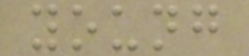young
